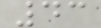43
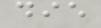die
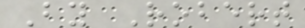By Robert
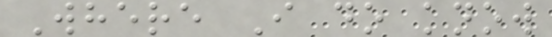Where I do know
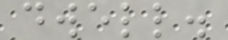dwell.
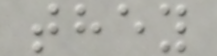they
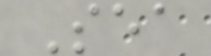Sea
